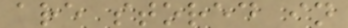are stored in
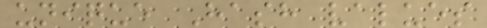unique Hash values
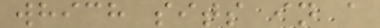which sits in a
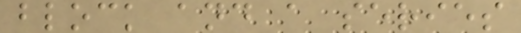block and a series
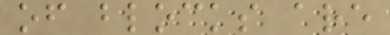of blocks are
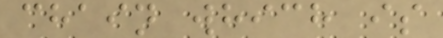chain which is
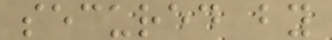secured by
